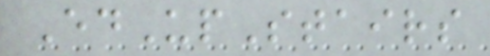EdUpStairs
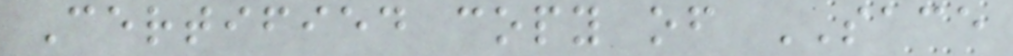Certified copy of SACE
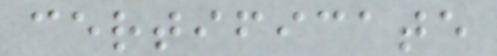certificate
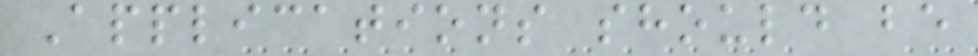Applications should be
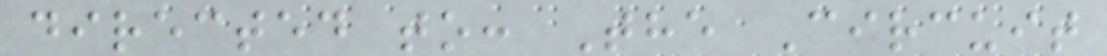directed to: The Circuit
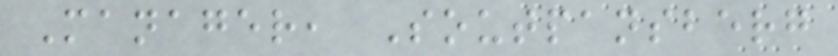Manager, Soutpansberg
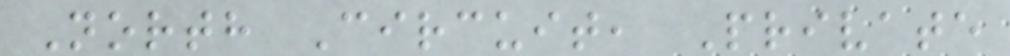North Circuit, Private
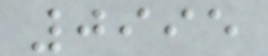0995
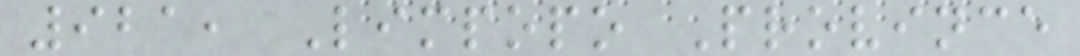921, Limpopo Province
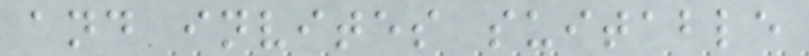and invites suitable
